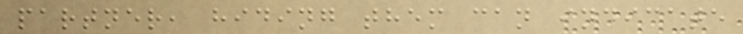partner, hiding them can indicate
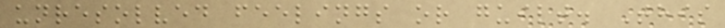unresolved feelings or guilt. This
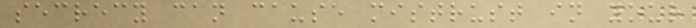secrecy can cause mistrust in your
